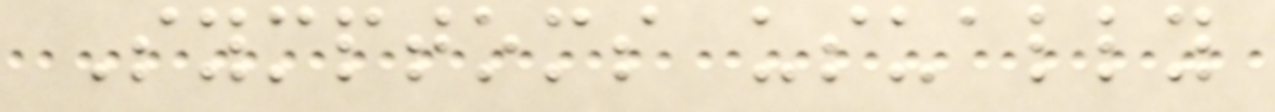Symptoms usually
